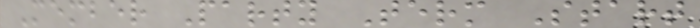Member Party Term Start
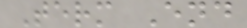Term End
